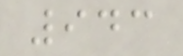943
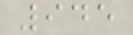945
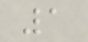1
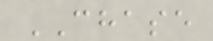CHASE
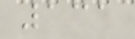131
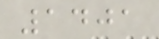1401
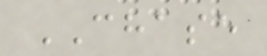CHASE
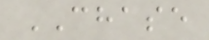CHASE
